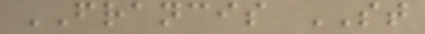FRANCIS ST
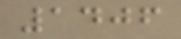1406
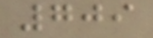709
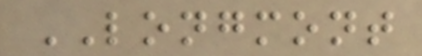LONGMONT
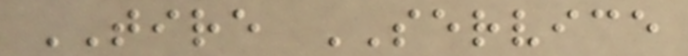TIRE SERVICE
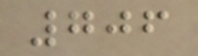706
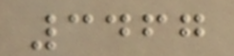3467
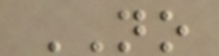NO
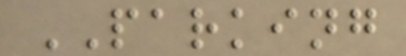PARKING
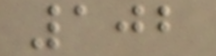102
